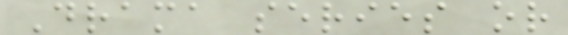Drama series or
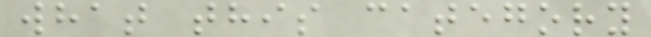what this category
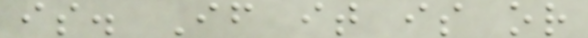is. If it is or
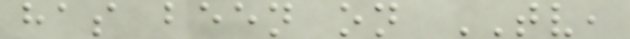has been on TV,
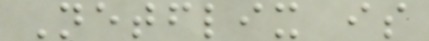Netflix is
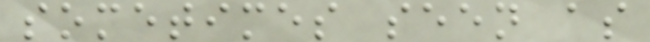sometimes seen as
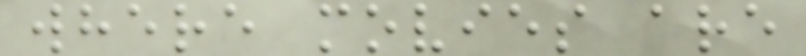where movies are
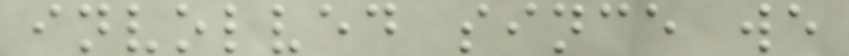involved since we
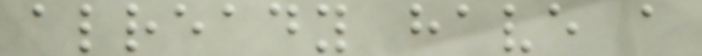already have a
